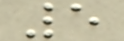5
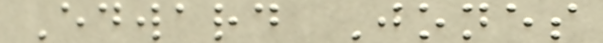Edward Jones
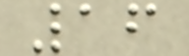16
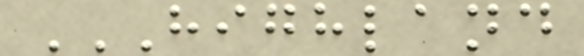HIGHLAND
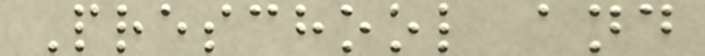Preschool and
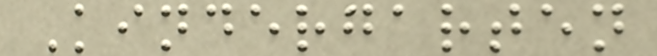Kindergarten
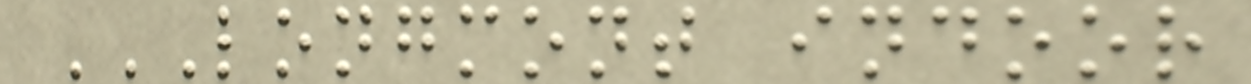LONGMONT INDOOR
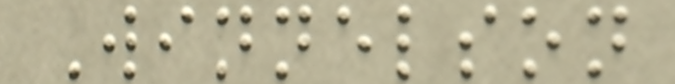Winnelson
